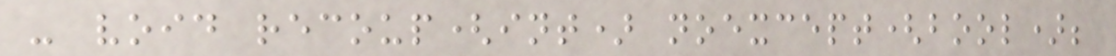- void recoup(int) noexcept(bool);
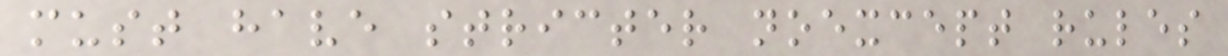must have stricter noexcept rules
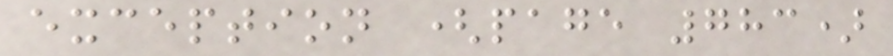exception (page 783)
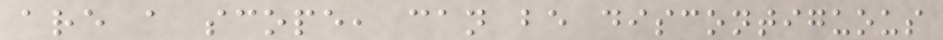are a scope, can be discontiguous
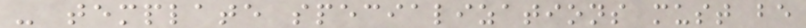- template specializations must be
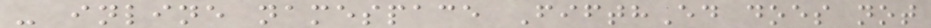- inline namespace FifthEd does not
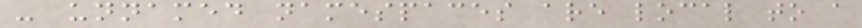- unnamed namespaces are local to a
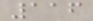116
